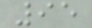95
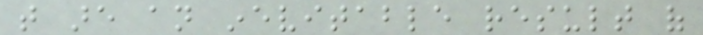that are an inevitable result of
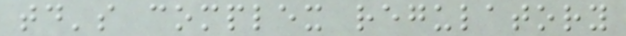today's complex regulatory
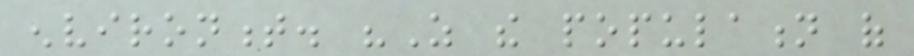environment. "As the population of
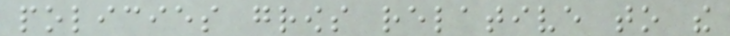policies grows relative to the
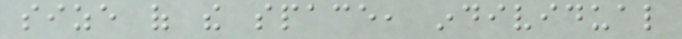size of the space, individual
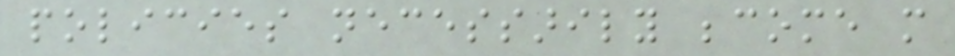policies necessarily become more
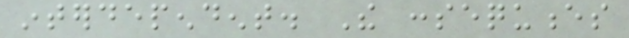interdependent. The consequences
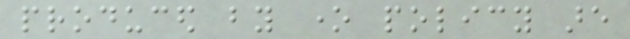produced by one policy are
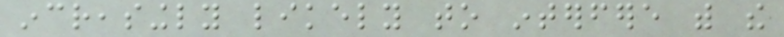increasingly likely to interfere with the
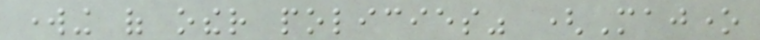working of other policies" (Majone
